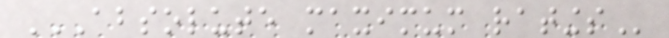ABSOLUTE MAXIMUM RATINGS
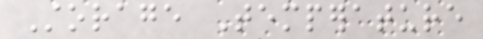Storage Temperature
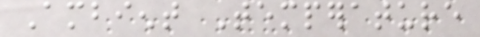Ambient Temperature
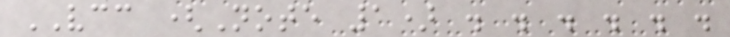VCC (Note 1) . . . . . .
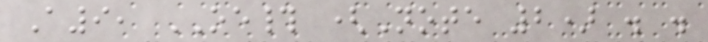A9, OE# (Note 2) . .
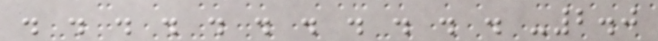. . . . . . . . . . . -2.0
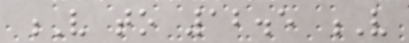V to 12.5 V
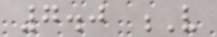7.0 V
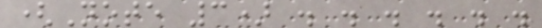(Note 3) . . . . . .
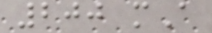200 mA
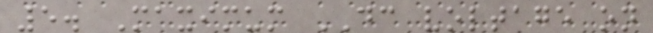5. Maximum DC voltage on
